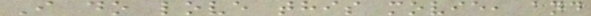I do love this movie, and
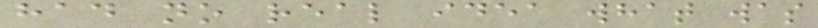had no real idea what was
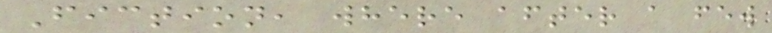Fiction, where after a few
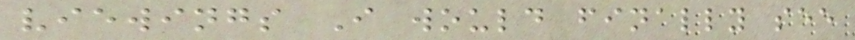viewings I would finally see
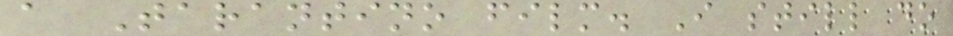a Tarantino film. I still do
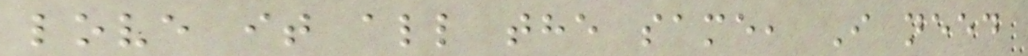love it all the same, I need
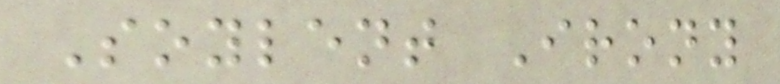Soylent Irony
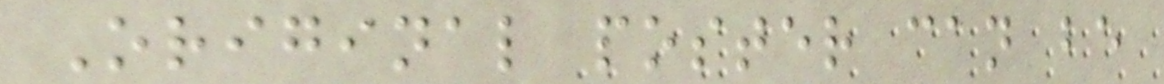Original poster can be
